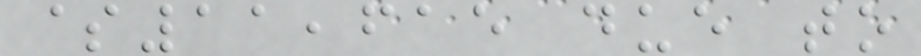$11,615 due to
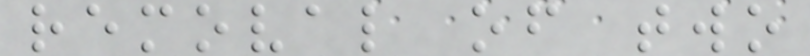removal of two
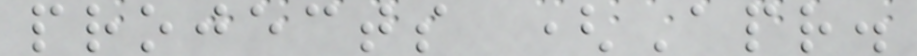projects (Apr.
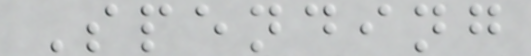Spending
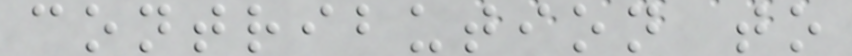contribution to
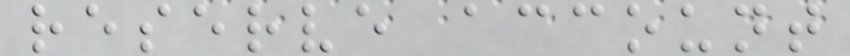reserve account
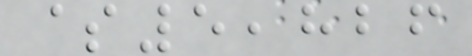$5,826
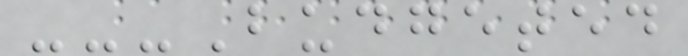---Budgeted
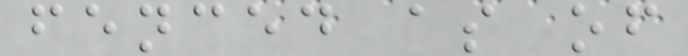fenced as of
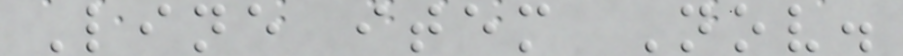Line item Nov.
